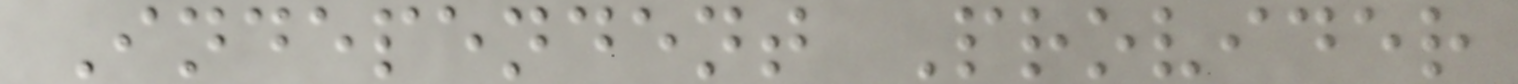Independent Provider
